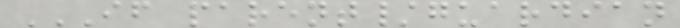IF PARENT/GUARDIAN
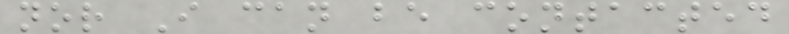nor I can be contacted
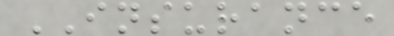INSURANCE
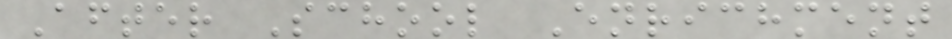After School Enrichment
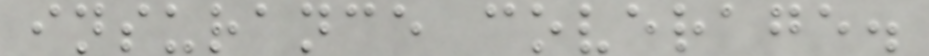insurance coverage.
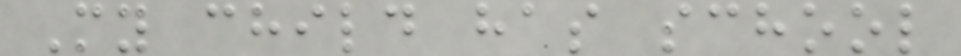My child has school
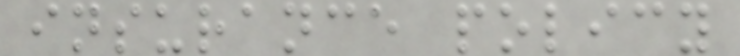insurance policy
